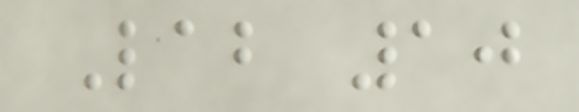Lab 10
